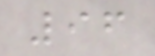96
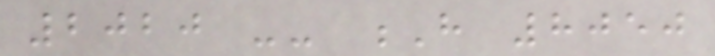2020 -- H 8050
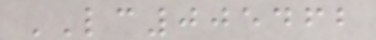LC005462
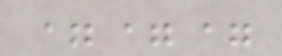===
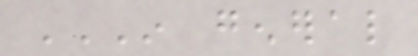IN GENERAL
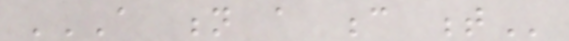A N A C T
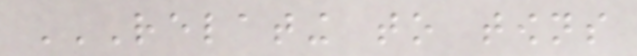RELATING TO TOWNS
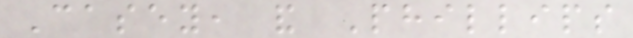Casey, and Phillips
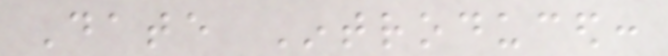Date Introduced:
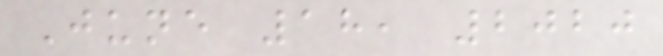June 18, 2020
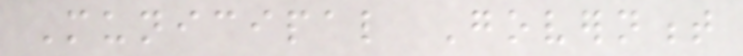Municipal Government
